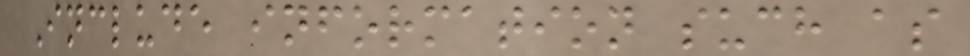Include information such as
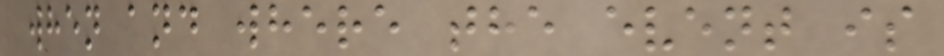when and where the event is
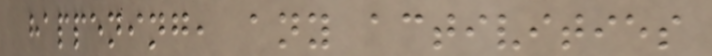happening, any activities
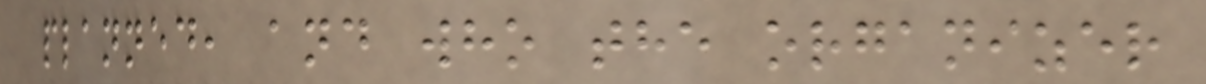planned, and who the organizer
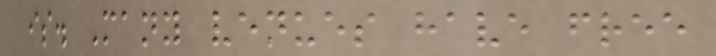is. Many venues have free
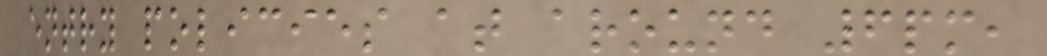entry policies at around 6pm,
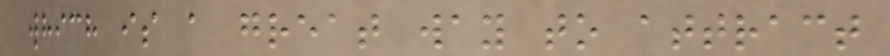which is a great way to attract
